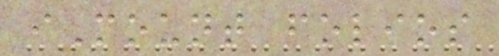iMount folios
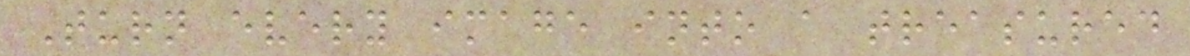Turn every image into a treasured
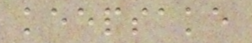keepsake
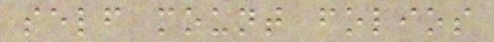self mount folios
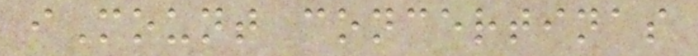iMount concertinas
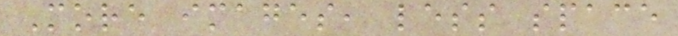More images, less space
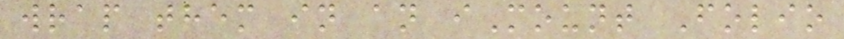wrap them in an iMount Folio
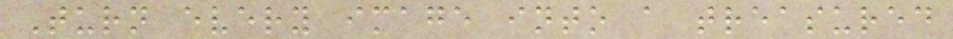Turn every image into a treasured
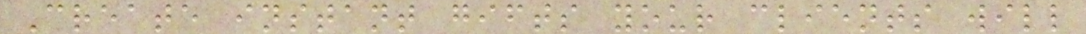Create instant gifts your clients will
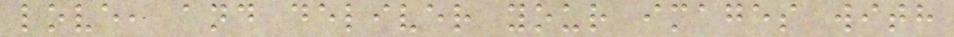love, and deliver your images with
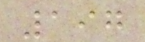197
